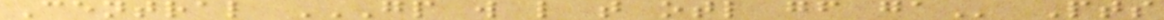Central GP W L T OTL GF GA Pts
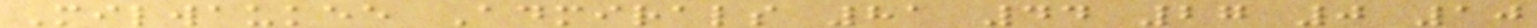Milwaukee Admirals 81 44 27 0 10
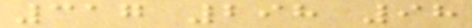317 298 98
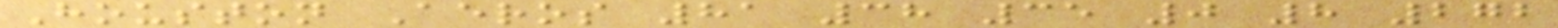Houston Aeros 81 38 35 0 8 272
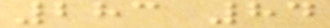283 84
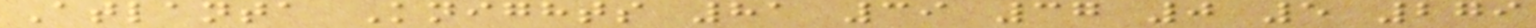Atlanta Knights 81 39 37 0 5 279
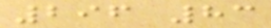296 83
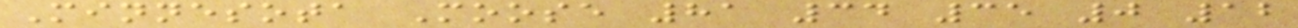Minnesota Moose 81 34 35 0 12
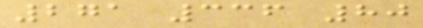271 336 80
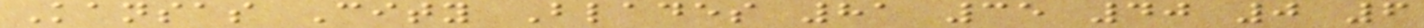Kansas City Blades 81 35 40 0 6
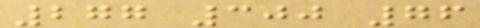277 300 76
